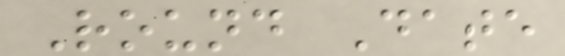Round Date
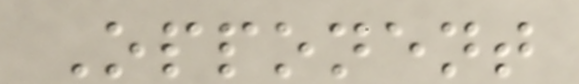Opponent
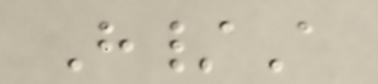H/A
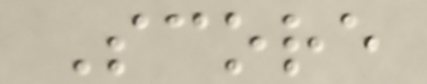Score
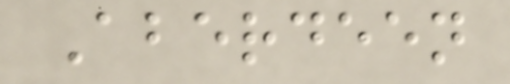Aberdeen
